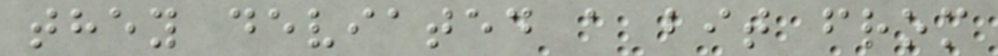they deviated a bit from
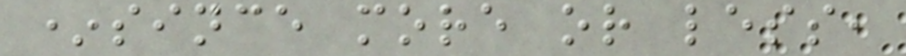*since more or less,
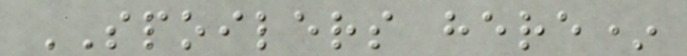SPOILERS here*
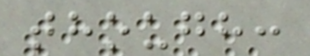though:
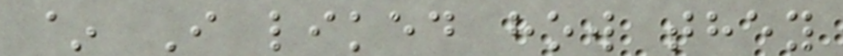~ I liked how they
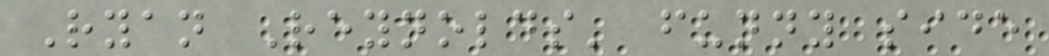Ryan Reynolds' funny side
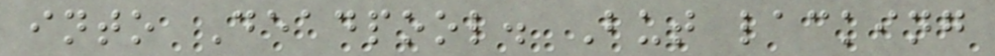into Deadpool. But lacking
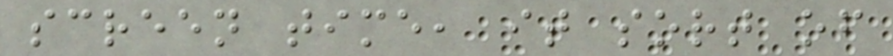screen time, it sort of
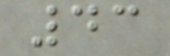43
